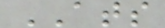ATS
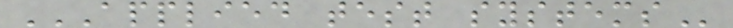APPLIED TEST SYSTEMS
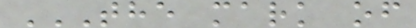THE MARK OF
